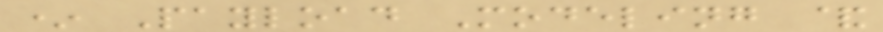* Payload Modeling &
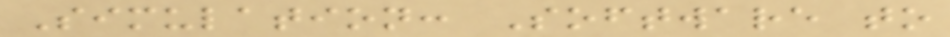Simulation: Software to
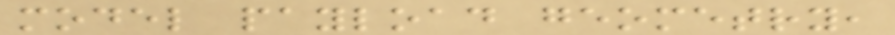model payload geometry,
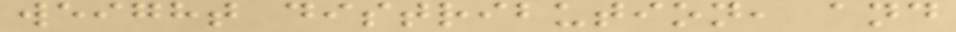weight distribution, and
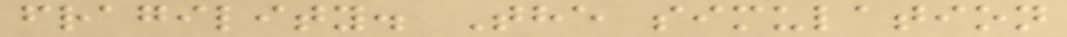fragility. The simulation
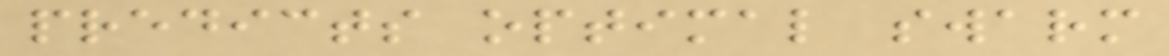predicts optimal swarm
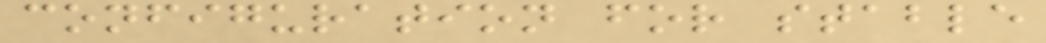configuration for stable
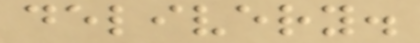delivery.
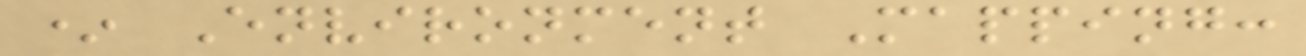* Environment Mapping:
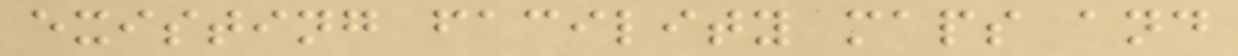existing facility maps and
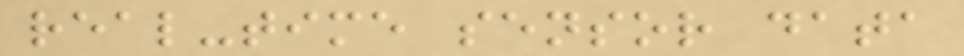real-time sensor data
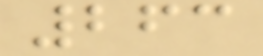263
